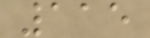115
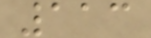113
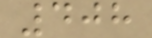408
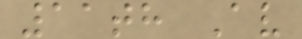11th Av
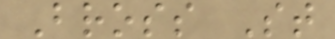Bross St
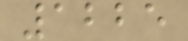1225
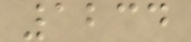1234
